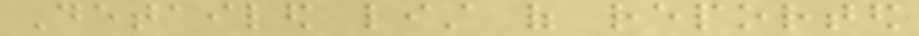Detailed list of reported
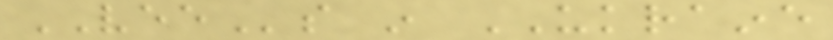VEEs in UKRAINE
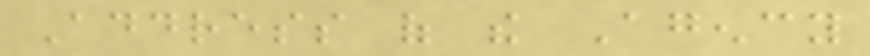Address of the Agency
